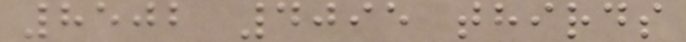8502 4095 thirds
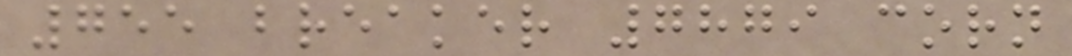755 breaker 7879 corn
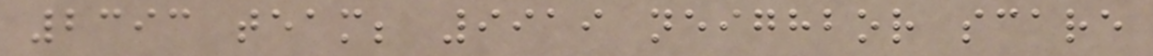2393 team; 9919 neighbor scare
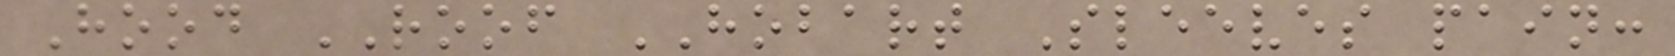Hood ROOF HOBART Sleeves pain:
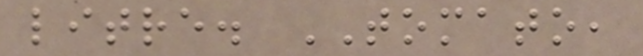litre. TOMATO,
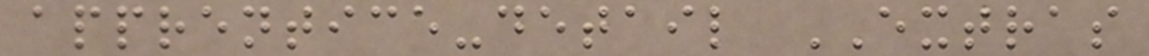apprentice-detail EXTRAS
